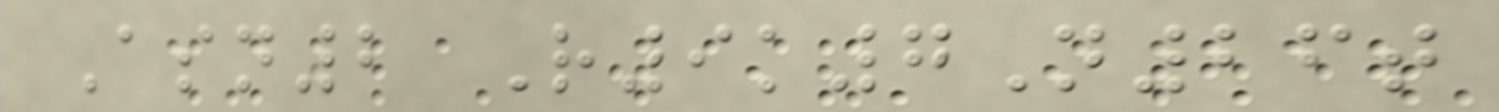Asn2 R9k7N26t
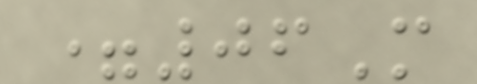=06M
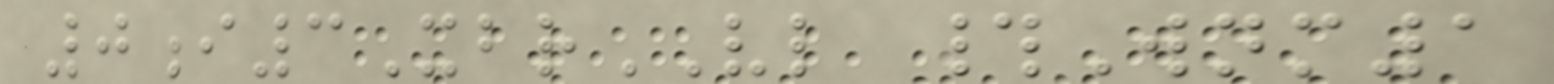0i3XbrVL #Wnm1
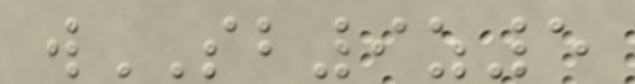wSB9z5
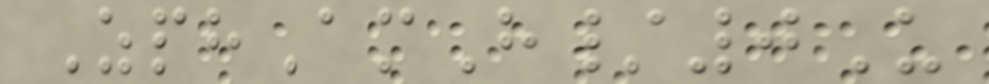ZphAmH/0U
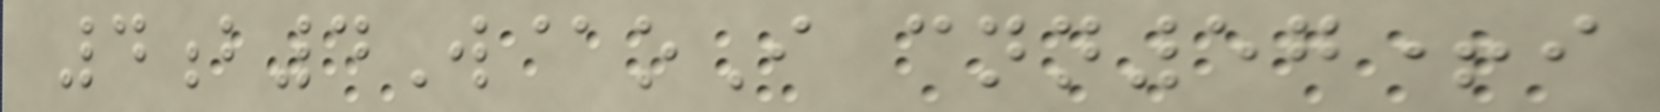4b4W@oI cnn57+i
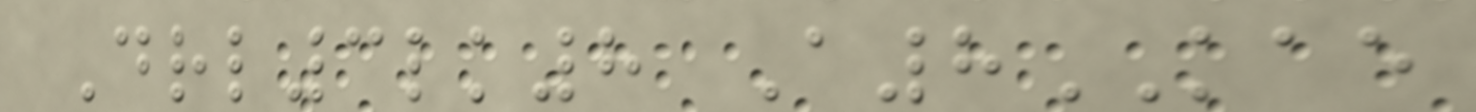Drl3lk8 A8KAE
